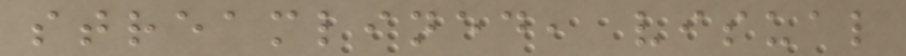streamlined, visual
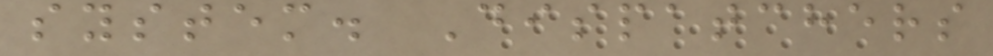system. Dispatchers
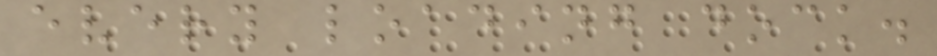every loading dock.
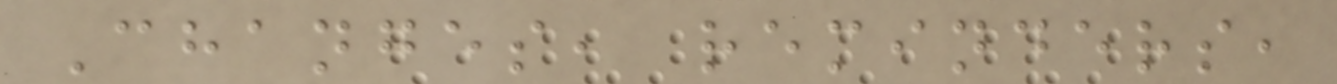Changes, reminders,
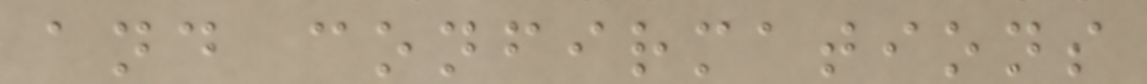and confirmations
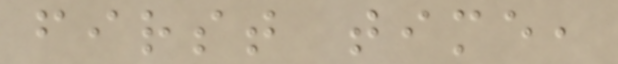first time,
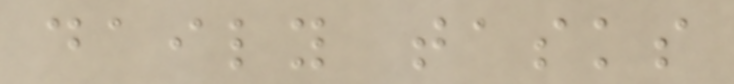daily tasks
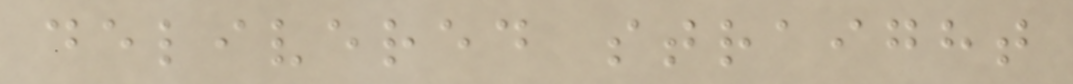delivered straight
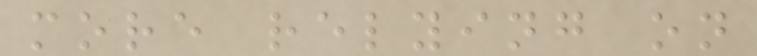more relying on
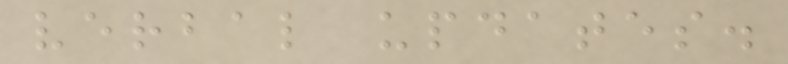verbal updates.
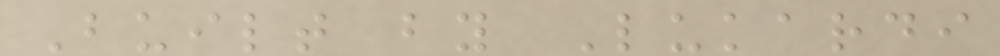Built by Lukardi
